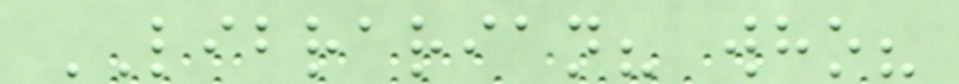LIBRARIAN? who?
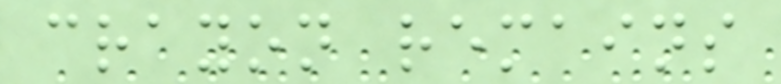crayon remains
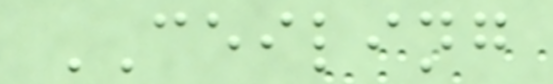CEILING
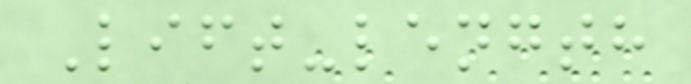Lift-length
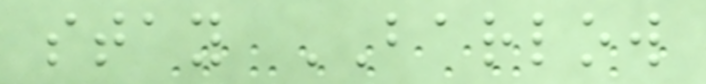stay BARLOW
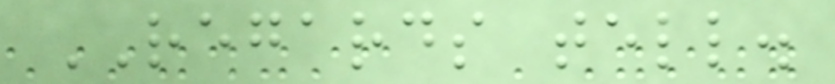REGARDS tell.
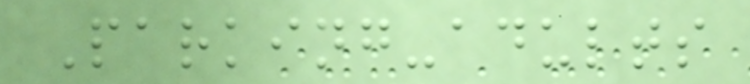Parking-adults
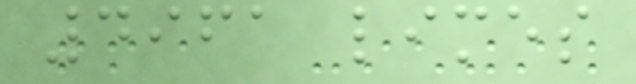4961 limes
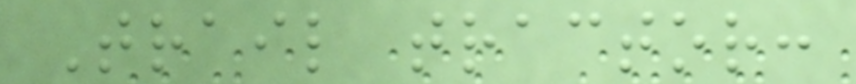Trail tractor:
